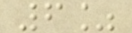6%
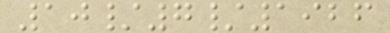10/7/1926
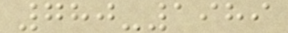780-1989
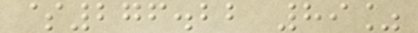$276.22 89%
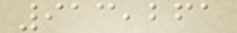913,261
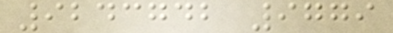9243742 9779
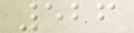526
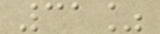31%
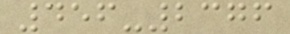456-2376
